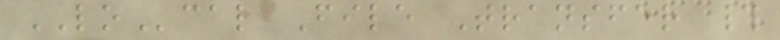LOcal File Transfer #
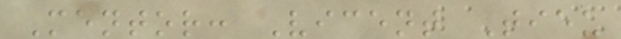Mentor: Vicent Tieu
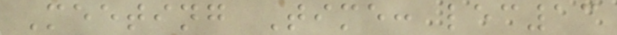Meeting Time: lec13
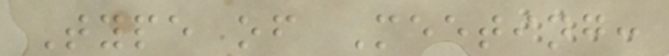Type of Meeting:
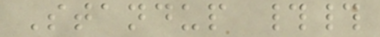Standup ##
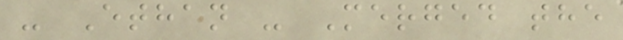- Ethan - Merged the
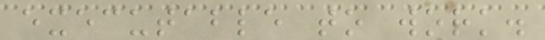executable to work.
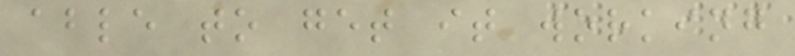able to get it working
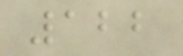122
